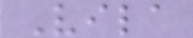Vila
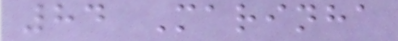84 Marinha
